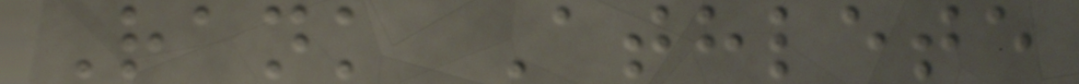Rank Athlete
